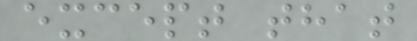except that
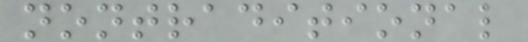nontraditional
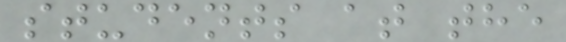students at the
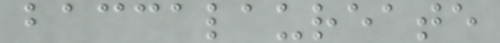baccalaureate
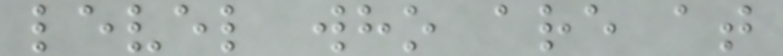level who are at
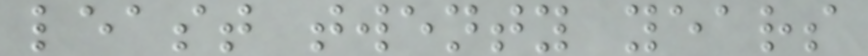least twenty years
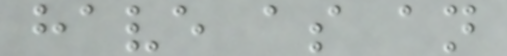have as an
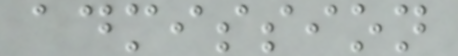admission
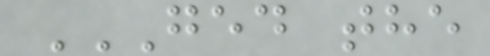GED THE
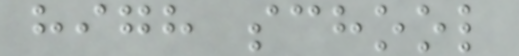high school
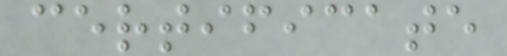certificate
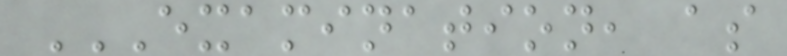EXAMINATION, AS
